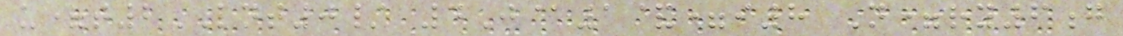u=t2LNT0/ 4J@1&=i8 N=ry6g
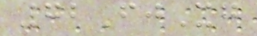72FjXg
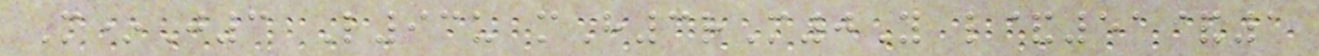M*J3 L93u mH3rM0Y l&51&1
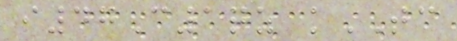i47C1qz kTC
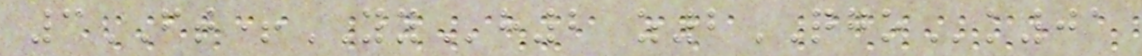3FT+YYh2 z2QGOk01
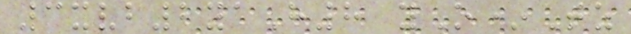3xvb2yaH8 yO*Tz
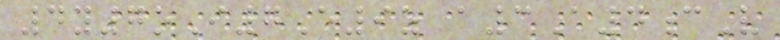4y7oI7E9z a3A4cV
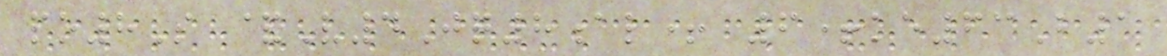po8S &V4Jq8al+ 6+ke63B1
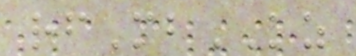rfMbKZ
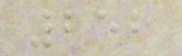252
